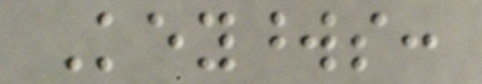Keywords:
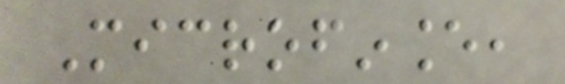Microfinance,
